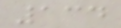134
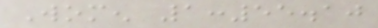Women 1:55.10
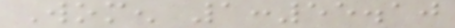Women 1:55.10
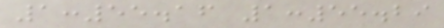1:55.16 1:55.29
